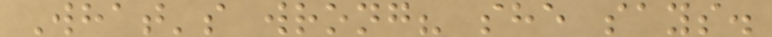What's wrong? she says.
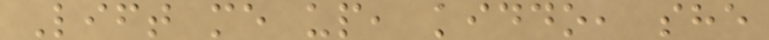Lift me up, kiddo, she
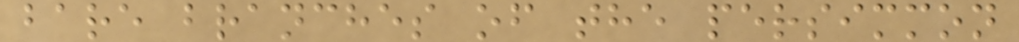bare branches of the persimmon
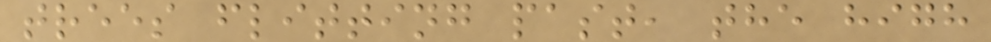trees flitting past, the high
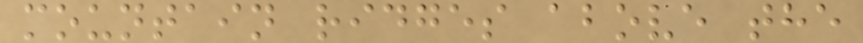mountain ridges above the
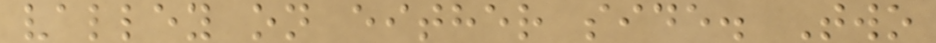valley on either side. Two
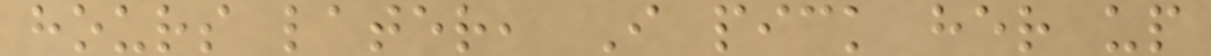hours later, I pick her up
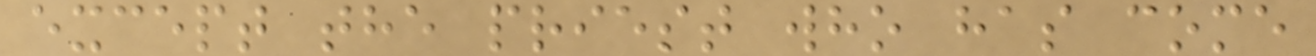except the priest who has come
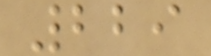229
